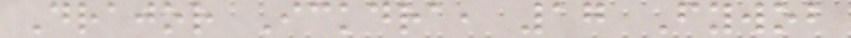Drajor Ickdra, 17 Fywob
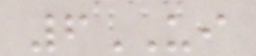6UI
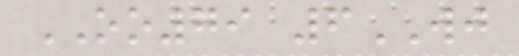OO79 6WJ
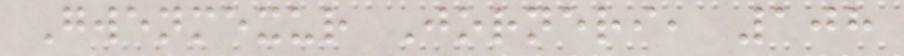Gwenmexur Jorneri, 108
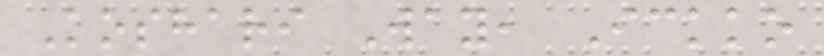Koshari Way, Ickko
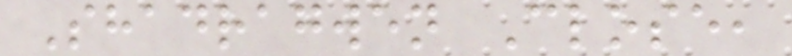Shadragwen Close,
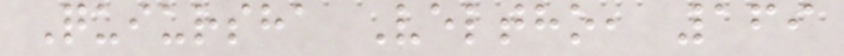Quiursha Veltho, 169
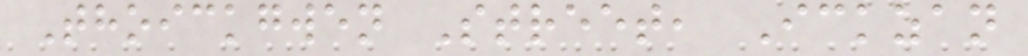Thoickgwen Street, Ickzan
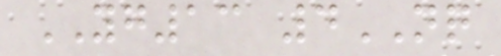YG13 4NQ
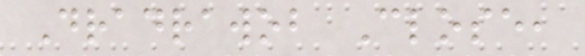Dradrawob Close,
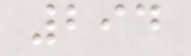294
